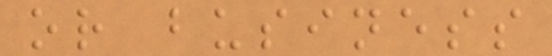or business
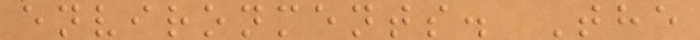environments. The
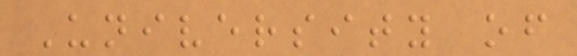University of
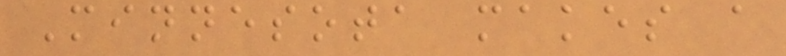Minnesota makes a
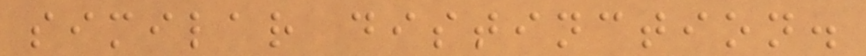similar distinction.
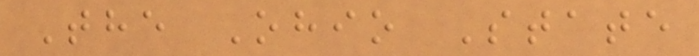The Ohio State
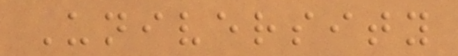University
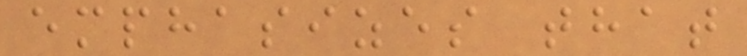emphasizes that
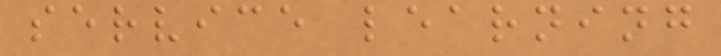service learning
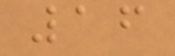16
